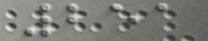251
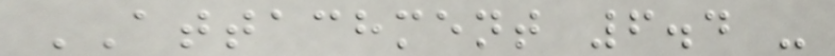ATTACHMENT 6.4 -
